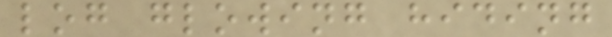log glowing hiding
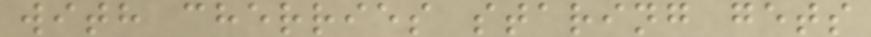with cherries staring gets
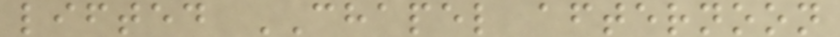lifted CHAPEL afternoon
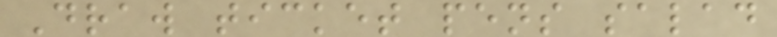Draw ticket pens salad
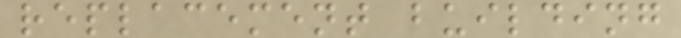replacement building
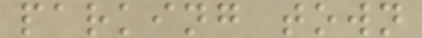parking town
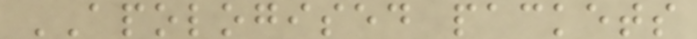APOLOGISED packets
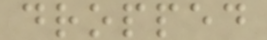dropped
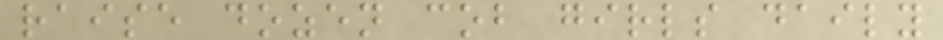raise dozen cob girls daily
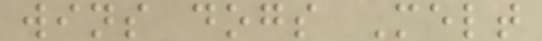wins dogs Melt
